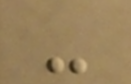-
